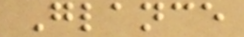Glance
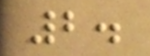2.
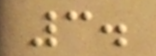3.
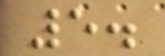5.
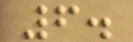6.
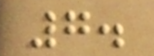7.
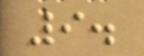9.
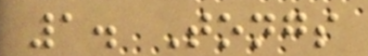1. Tongs
